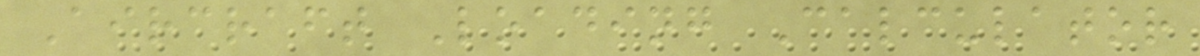Aircraft Loading Calculator
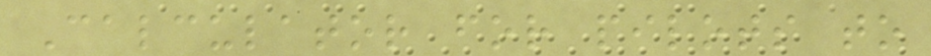Calculator for pilots to
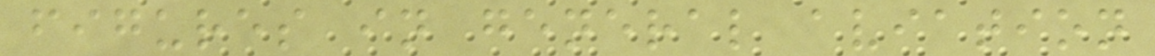figures in general aviation
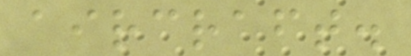aircraft.
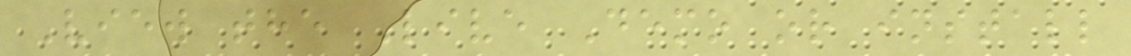View the Live Demo or install
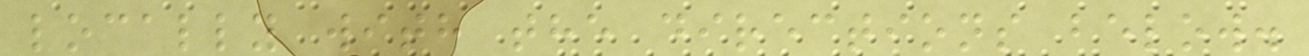locally with the directions below.
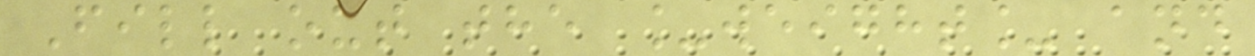Fill out the _weight_ and
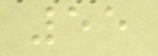55
